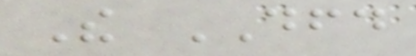The DFD
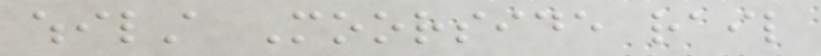whilst Moorside rail
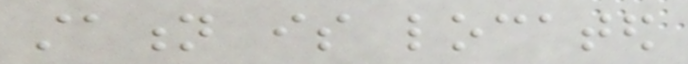station is located
